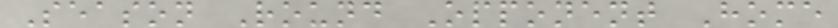Season Round Opponent Home
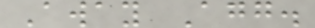Away Agg.
